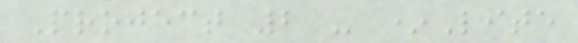Project 2 - *Lite
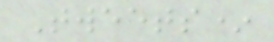Tweets*
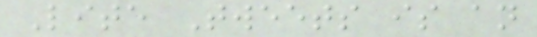Lite Tweets is an
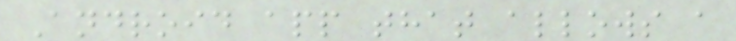Android app that allows a
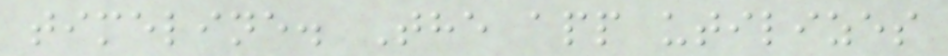timeline. The app utilizes
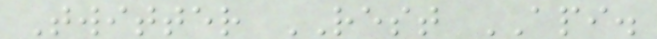Twitter REST API.
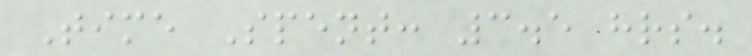Time Spent: 3.5 hrs.
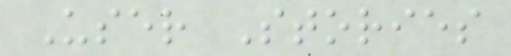User Stories
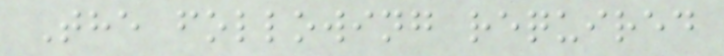The following required
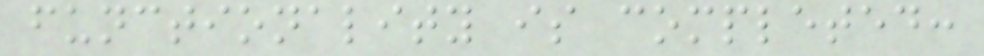functionality is completed:
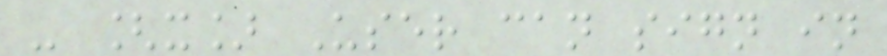- [x] User can sign in
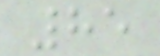85
